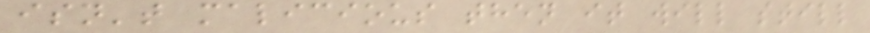isn't malicious then it will still
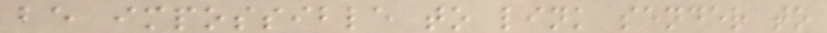be impossible to link sender to
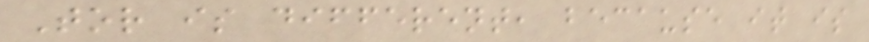Tor is different, because it is
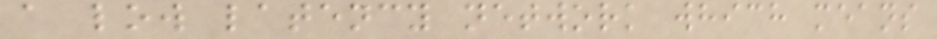a low latency network which means
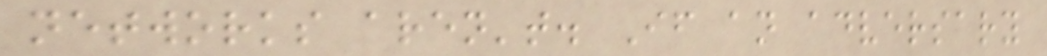networks aren't. If an adversary
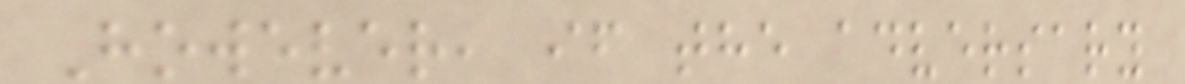However, if the adversary
